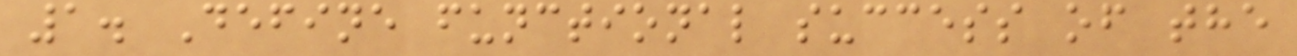1. Define functional success of the
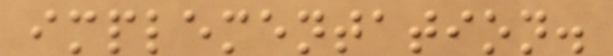implementation.
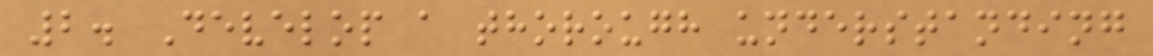2. Develop a thorough understanding
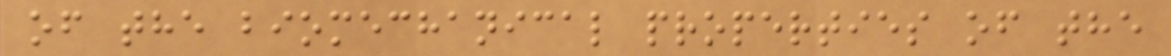of the biomechanical properties of the
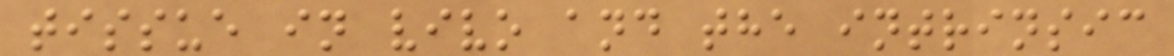tissue in vivo and the intrinsic
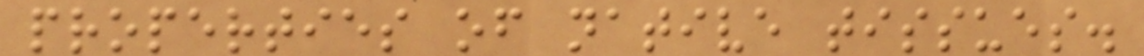properties of native tissues.
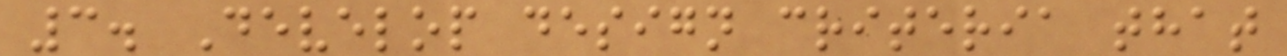3. Develop design criteria that
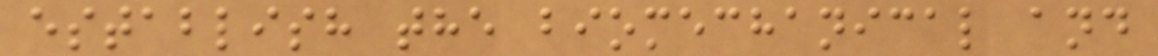establish the biomechanical and
